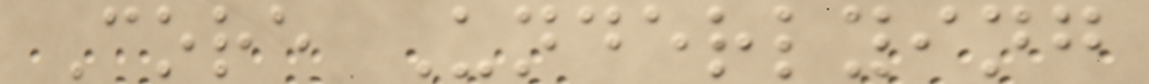Core Underlying
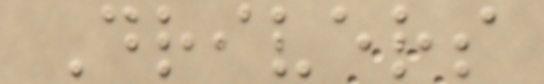Drivers
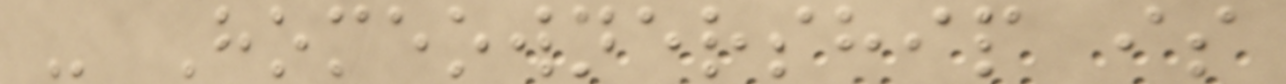- Homeownership is
